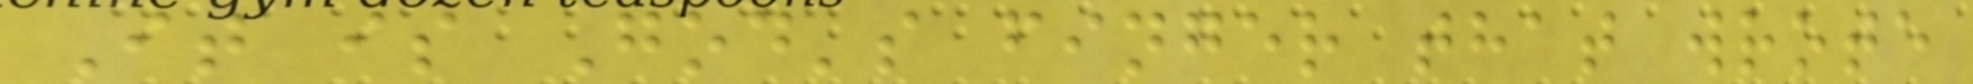It is God's finger that wrote
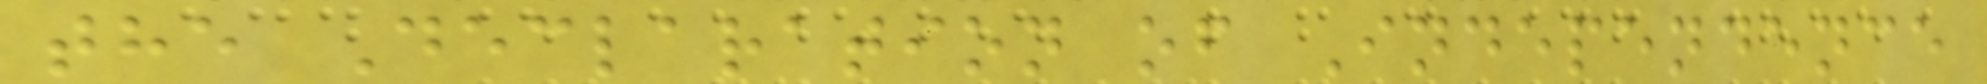the Declaration of Independence
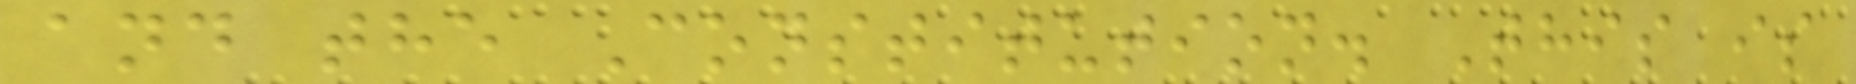and the Constitution. This is
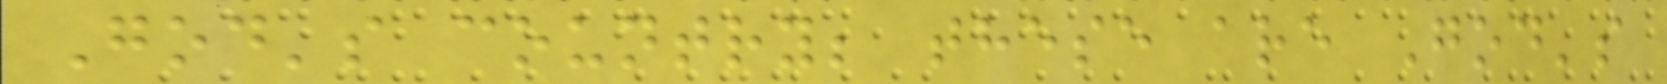God's country; these are God's
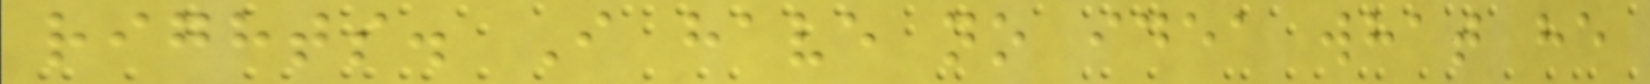rights. I have no idea what he
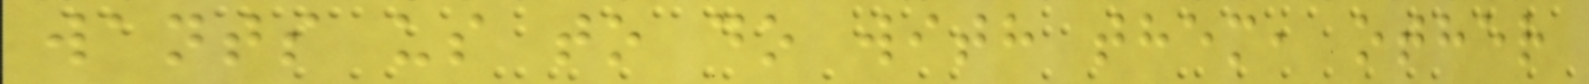wants us to do with them, other
